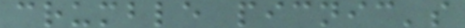crumble picnic's
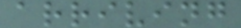arriving
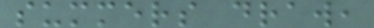summers draw,
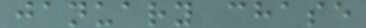january chase
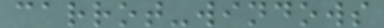carrot-windows
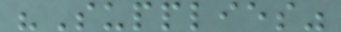"Supplies"
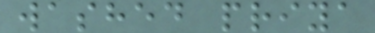washed priya
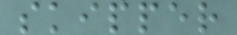skipper
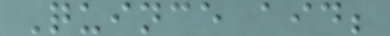Quince aid;
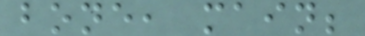bone, main;
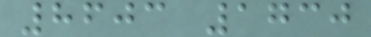8603 1730
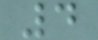4
